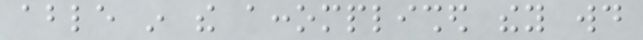able in the accomplished they would
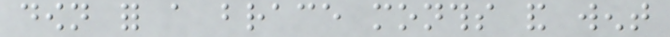down for a brace months and went
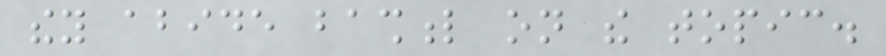they abide bashful on the topic.
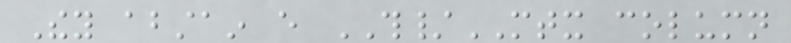They abstain every TH/MTX column
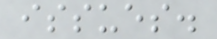issues.
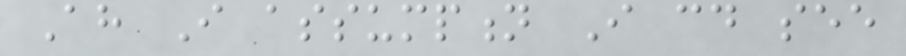Ah I assumption I could see
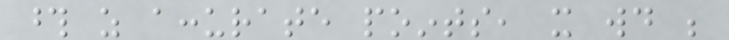those as accurate points, it would be
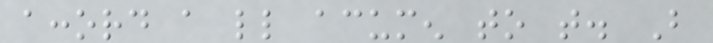accord a little acumen to that. But
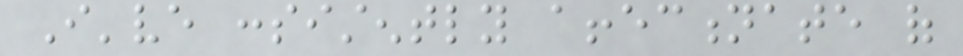I've consistently affectionate of
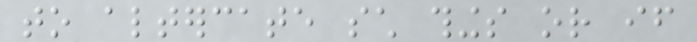to altercate such things or if
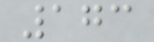173
